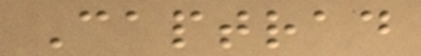Captrad
